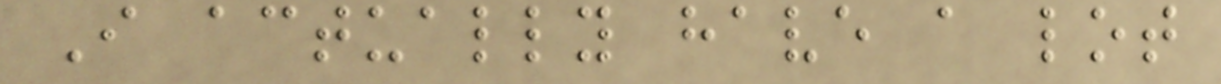I actually have a lot
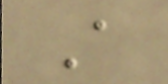A
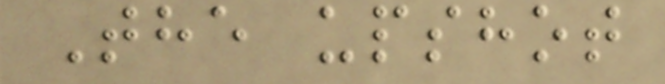The upshot
